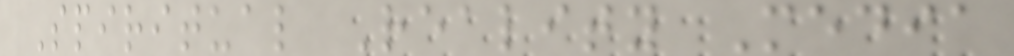Spiritual Reality Media
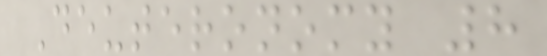Deuteronomy 8
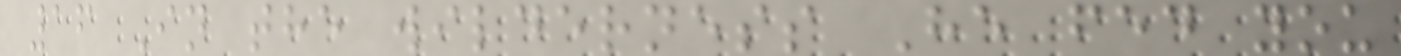16 In the wilderness He fed you
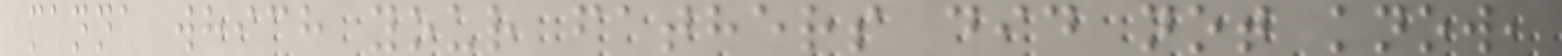manna which your fathers did not know,
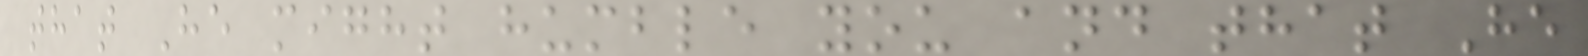that He might humble you and that He
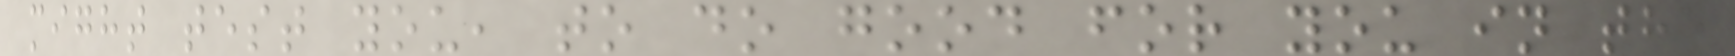might test you, to do good for you in the
